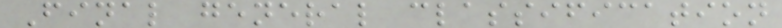Final general classification
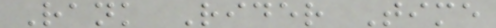Rank Rider Time
